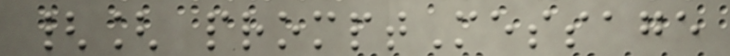{[ promptMessage
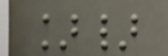]}
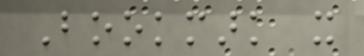Bookmark it
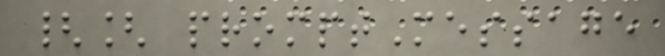{[ promptMessage
